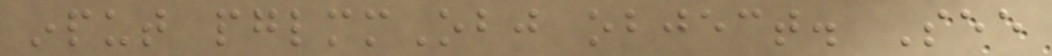input pglmmObj object. See
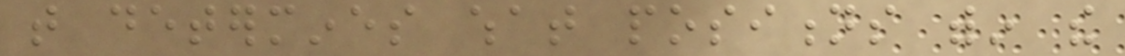that determines what positions within the
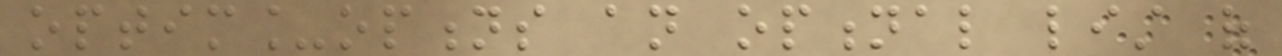optim_options an optional list of
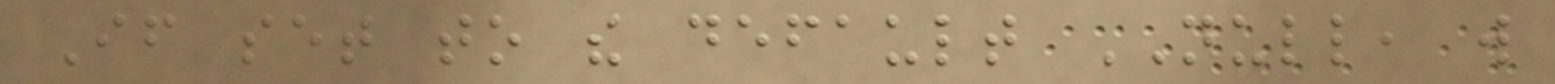If set to the default NULL, will
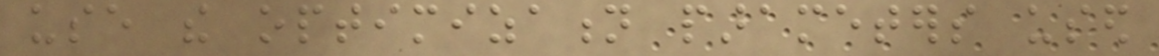use the optimization parameters used
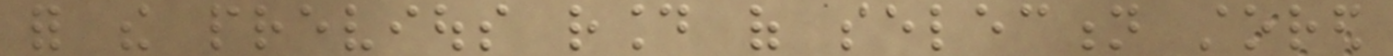for the previous round of selection stored
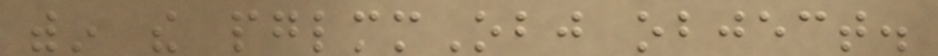within the pglmmObj object.
